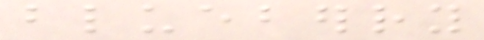blueberry
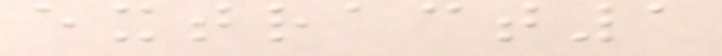extract1
